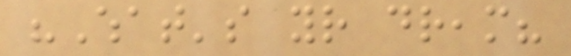"What's your dream?
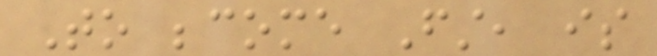To become First, is
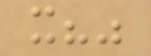it?"
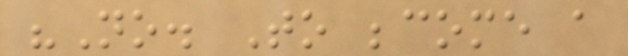"No. To become a
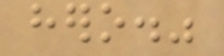hero."
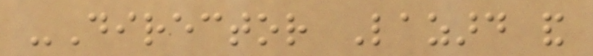-Director Lazard and
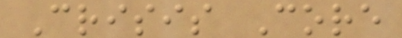Crisis Core
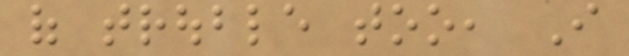of trouble too, I
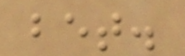bet.
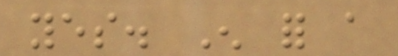yes. Enough for a
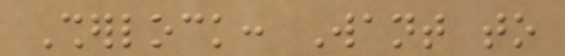Sherlock: Want to
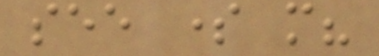see some more?
